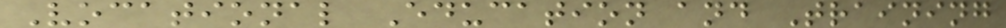Vocational Education and Training
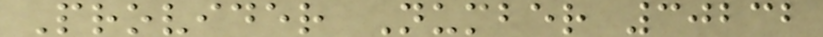Provider Number 30232
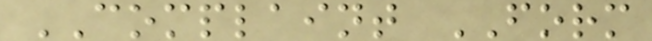COMPLAINT FORM
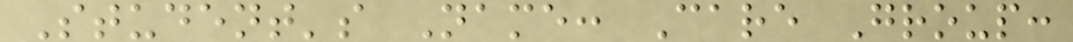Student's Name: Care Group:
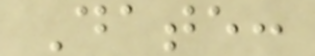Date:
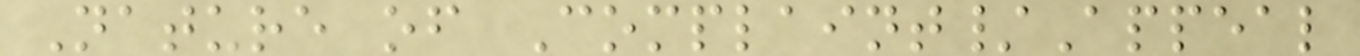Nature of Complaint/Appeal
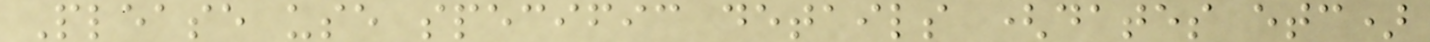Please use specific details (dates etc)
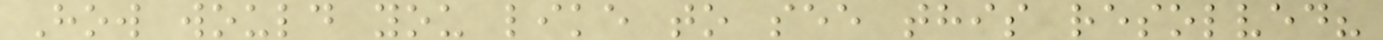How would you like to see this resolved?
